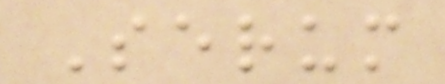Serum
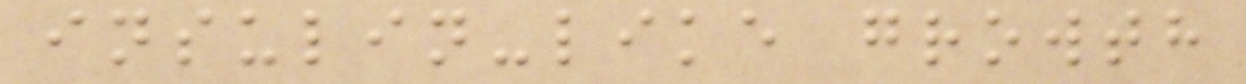insulin-like growth
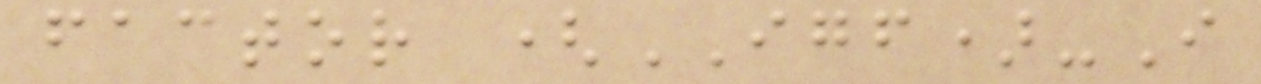factor (IGF)-I
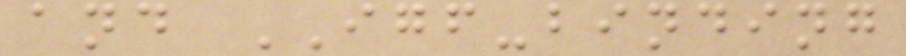and IGF-binding
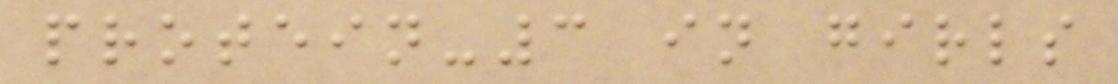protein-3 in girls
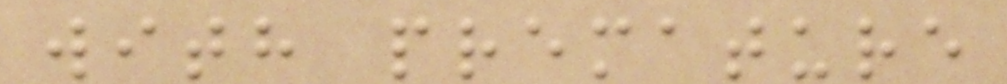with premature
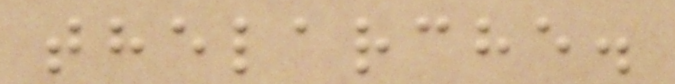thelarche.
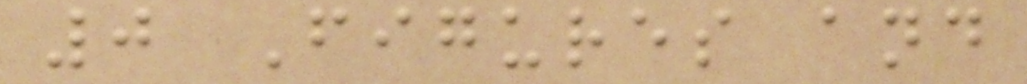0 Figures and
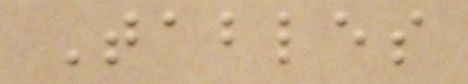Tables
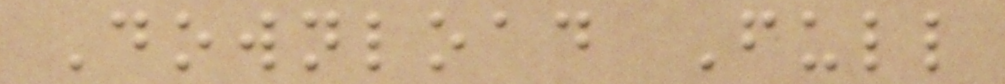Download Full
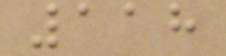118
